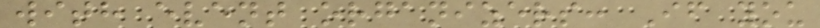with event organizers: If you
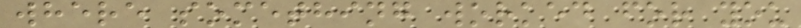where something worked for you
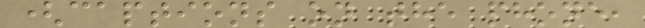(captions on the phone,
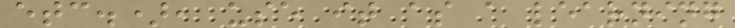etc.), use it as a learning
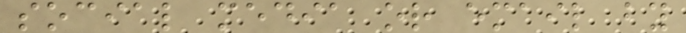social media or email by
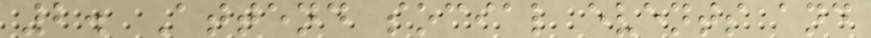2. Attend social events and
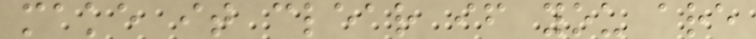make it clear if you are
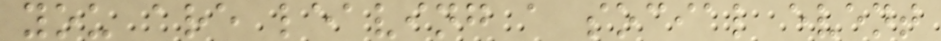you are leaving a social event
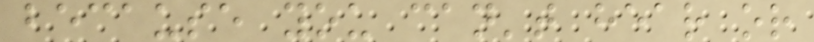because you can't hear or
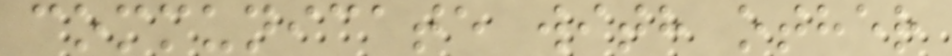communicate with other
